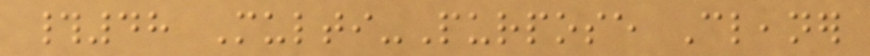#48 Multi-Purpose Cleaner
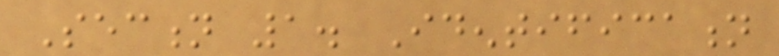Section 1. Identification
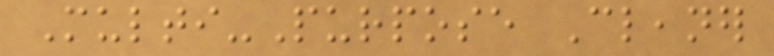Multi-Purpose Cleaner
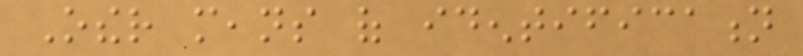Other means of identification
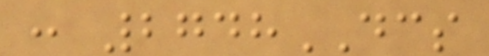: 2748DCS
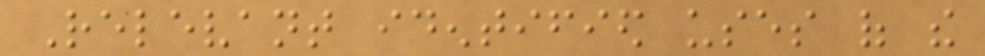Relevant identified uses of the
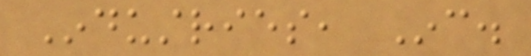Industries, Inc.
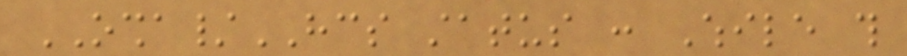OSHA/HCS status : While this
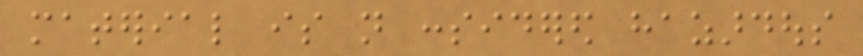material is not considered hazardous
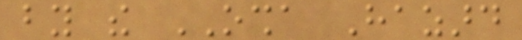by the OSHA Hazard
